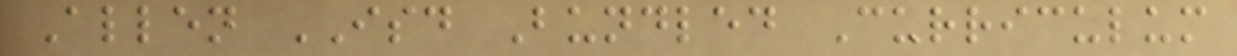Allen ISD Bundled Curriculum
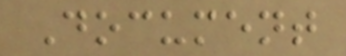Document
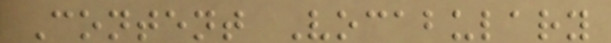Content Vocabulary
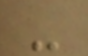-
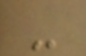-
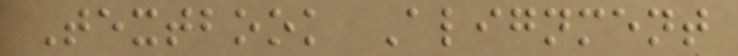Textbook Alignment
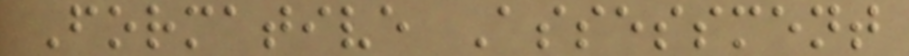Formative Assessment
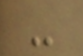-
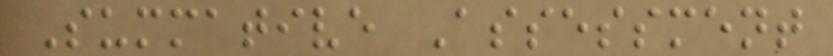Summative Assessment
